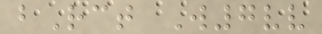bRct W7vv
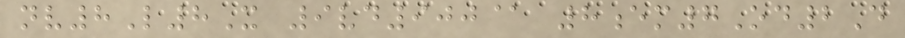nv8L8X 9vd900@ 8em7Od2D
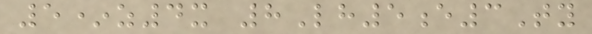5*z4x 8Lh5e3Ty
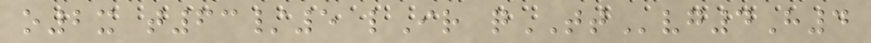o2x t63/5 lIr qTTvg4H4
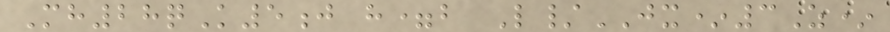Mh28qK5j h=b L/JX*3Z*
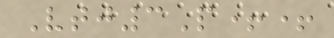Vtj3P++
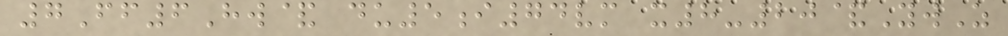7Ff6Hw& du5i74vm x8-20&YwZ
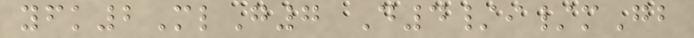yfk2MlG7 D4/i/mGb
